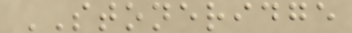STONERIDGE
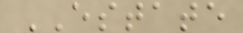ESTATE
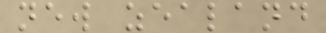new zealand
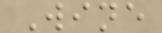Wine
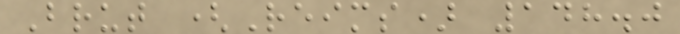Brut (Reims) 148.0
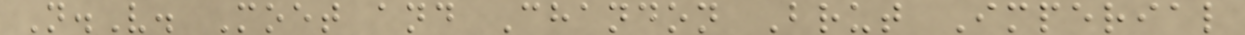N.V. Moet and Chandon Brut Imperial
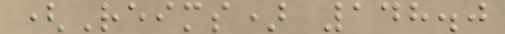(Reims) 148.0
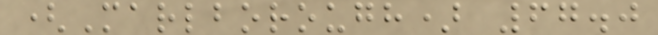(Marlborough) 67.0
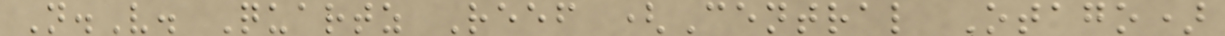N.V. Quartz Reef (Central Otago)
